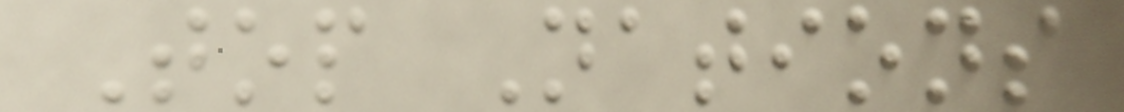Top Nations
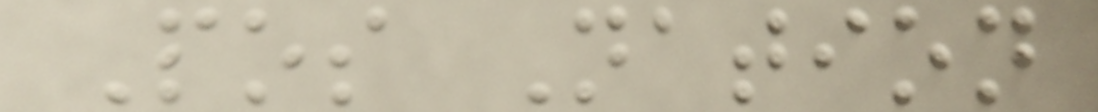Pos Nation
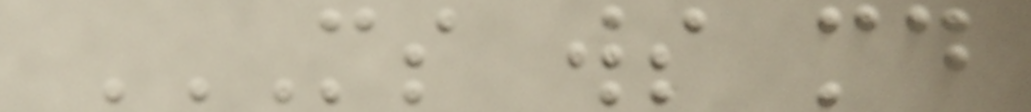MS WS MD
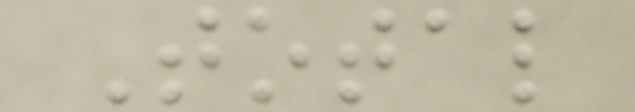Total
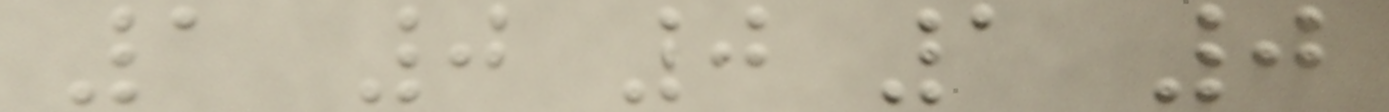1 0 0 1 0
